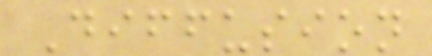Diffusion
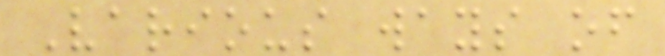Various ways of
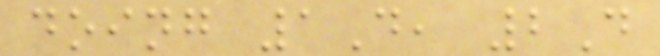doing 1D, 2D
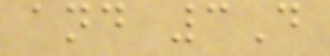and 3D
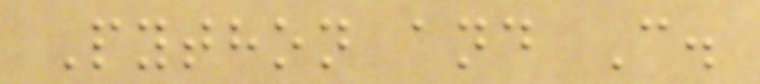Python and C.
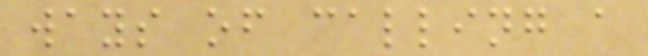ways of calling a
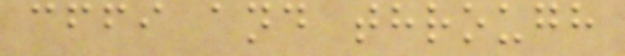cffi and through
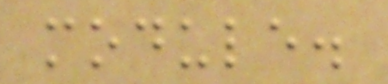module.
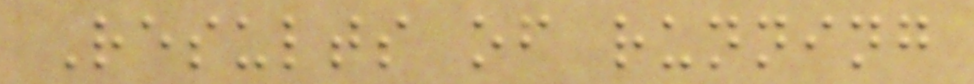Results of running
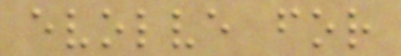evolve for
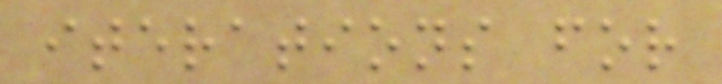iterations for
